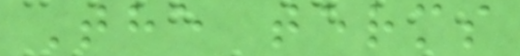The terms
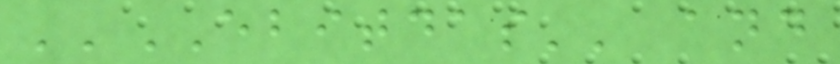''EBITDAS'' and
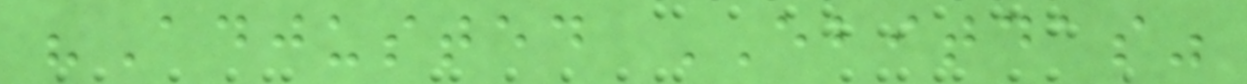"Adjusted EBITDAS"
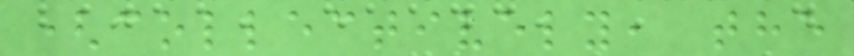(collectively, the
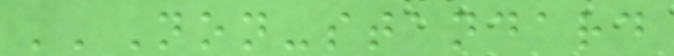''Non-standard
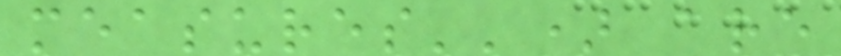measures'') are
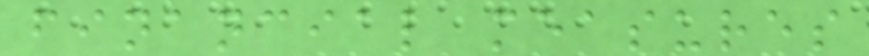financial measures
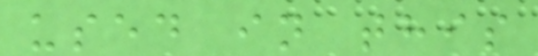used in this
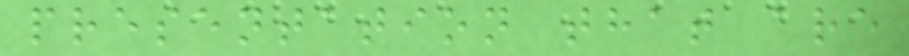presentation that are
